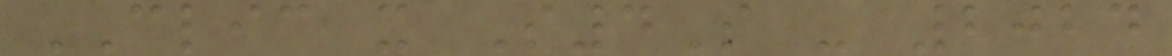CLIC x S4S - 2024
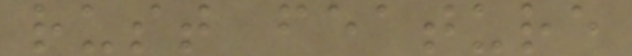rust feature
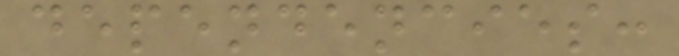dependencies:
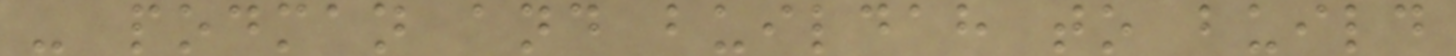- podman and buildah to build
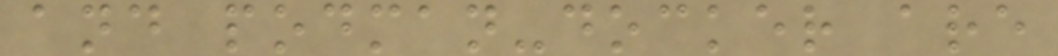and podman-docker are
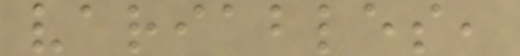variables,
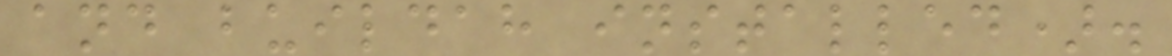and buildah installed).
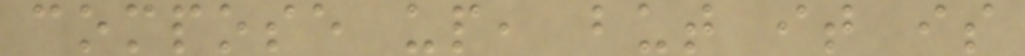compose up, but it is
